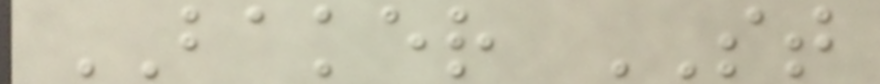BAKER ST
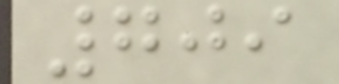709
